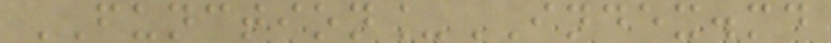FUNCTION_INDEX.md
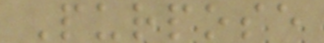Purpose
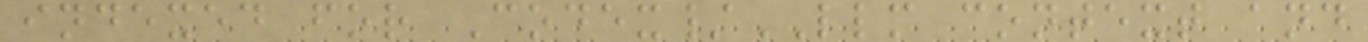indexed for Codex/LLM context and
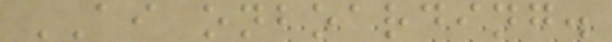AI onboarding.
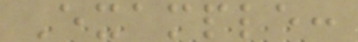Example:
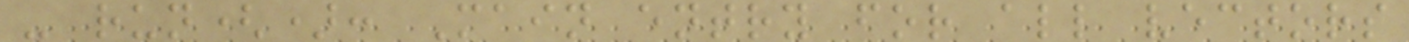- run(): Main entry for all vectors
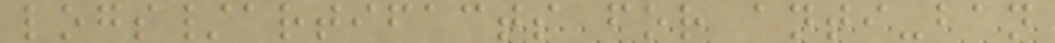logs/artifacts for anti-ban
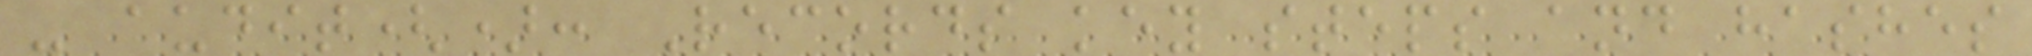- audit(): Records key steps and hashes
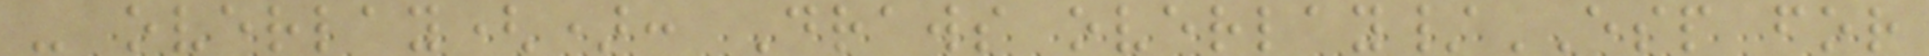- overlay(): Draws overlay/ESP for
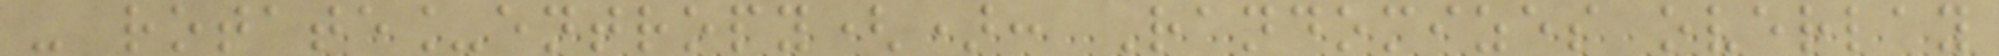- rotate_entropy(): Randomizes overlay
